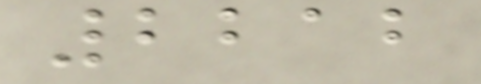2212
